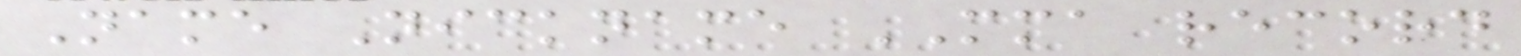Name Nickname MMA record
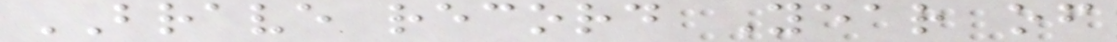BRAVE record Year of
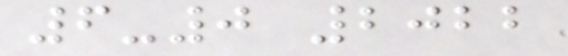6-0 2022
